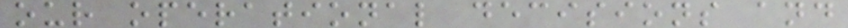our operational decisions and
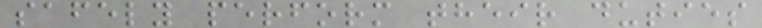safely perform their duties
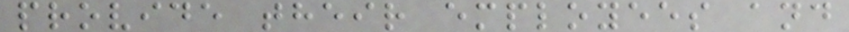provide their employees and
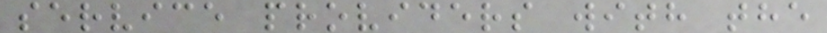service providers with the
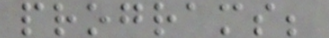programs;
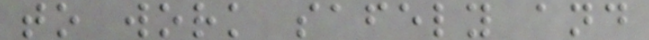to work safely and
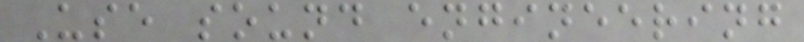Use sound engineering
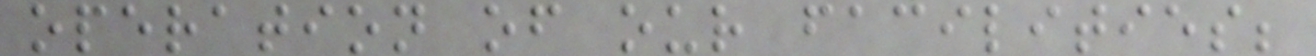operation of our facilities;
